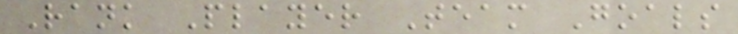Rank Player Team Goals
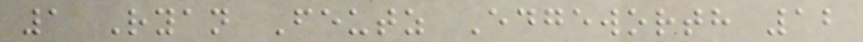1 Ryan Feutz Edgeworth 12
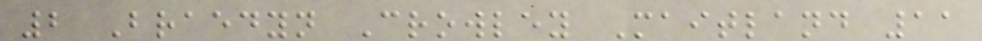2 Braedyn Crowley Maitland 11
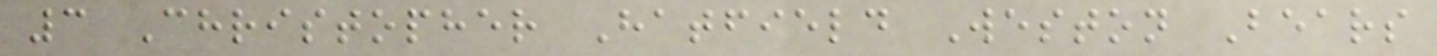3 Christopher Hatfield Weston Bears
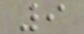9
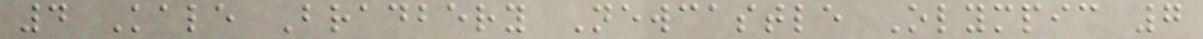4 Kale Bradbery Newcastle Olympic 7
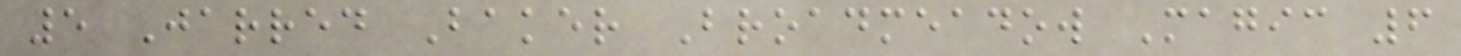5 Jarred Baker Broadmeadow Magic 6
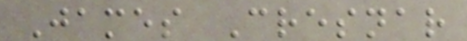James Cresnar
